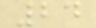24
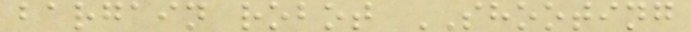bargain robot SHOOTING
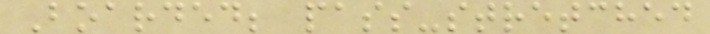Boarded; pass-stretched
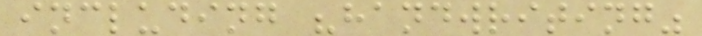including "handwriting"
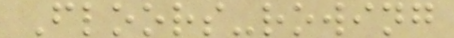Floors-rowing
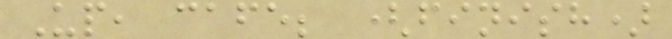Up, cafe; (finish)
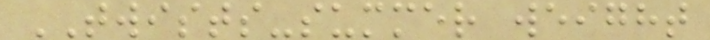TWISTS-summer weight
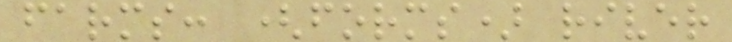farms: (forms) river
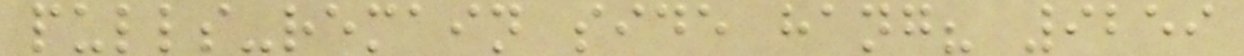pulls-remain side hang? 9259
